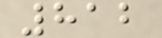812
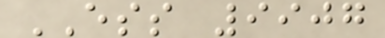ESS 9907
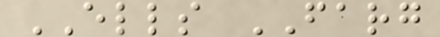ELLS FARG
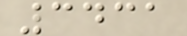3431
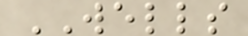WELLS
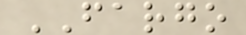FARGO
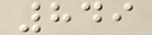849
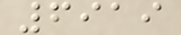6919
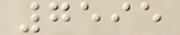7595
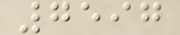7597
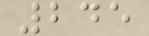245
